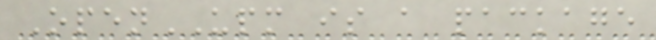OpenUPM is a package
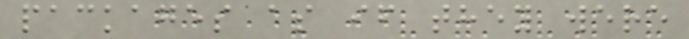packages as if they were
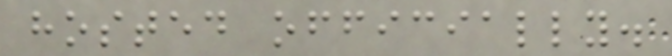hosted officially.
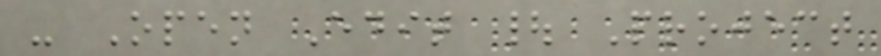- Open Edit | Project
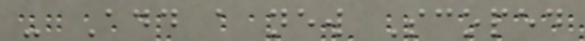- Add a new Scoped
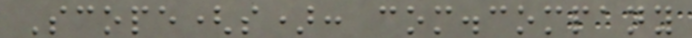Scope(s): com.company
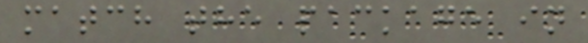match the package in
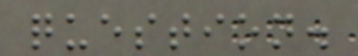question.
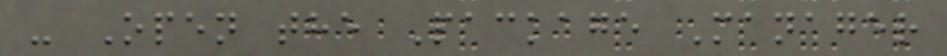- Open the Package Manager
